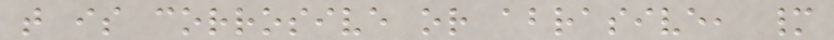that is corrosive or abrasive, many
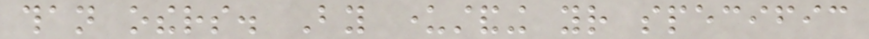than others. By understanding your specific
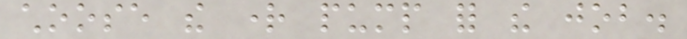choose the right pump for the job.
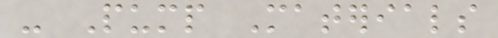- Pump Materials
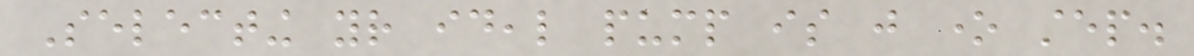Selecting your ideal pump is just one step.
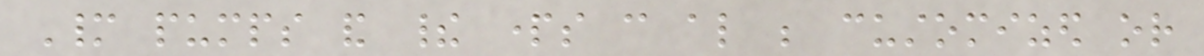Many pumps and their parts can also be customized or
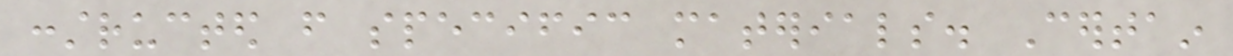constructed from specific materials. Certain
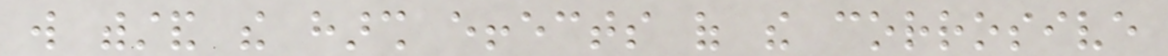will withstand the harsh effects of the corrosive
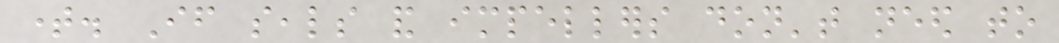time. If seals and impellers don't need to
